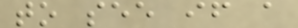to see if a
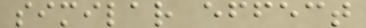similar effect
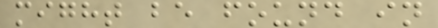might be found in
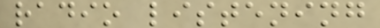radio listening
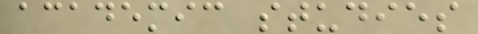academic studies
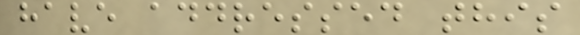have addressed this
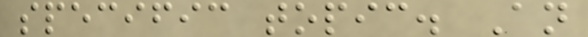specific topic. An
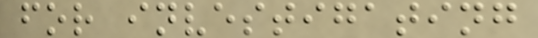for investigating
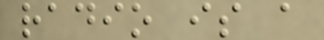radio is a
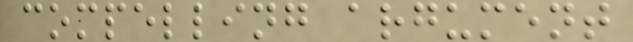compelling argument
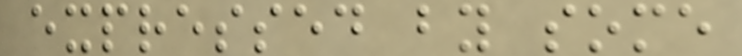expressed by some
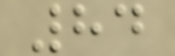84
